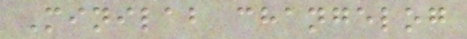Minilab changelog
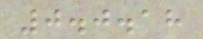0.0.18
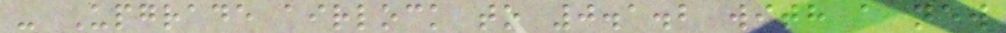- Upgrade airlock to 0.1.2 with a new
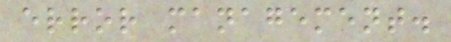error management.
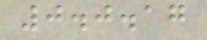0.0.17
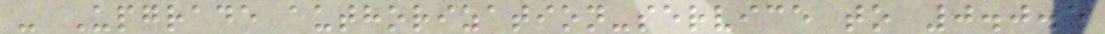- Upgrade authorization-service to 0.0.5
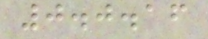0.0.16
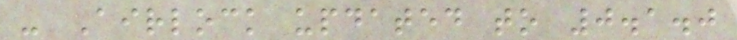- Airlock updated to 0.1.0
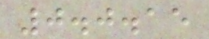0.0.15
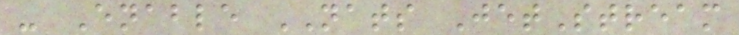- Enable NATS JetStream
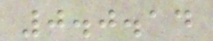0.0.14
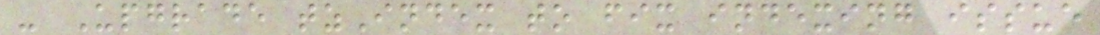- Upgrade tzIndex to fix indexing issue
